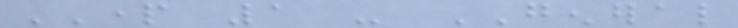PART 1 - GENERAL
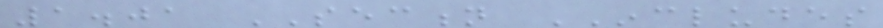1.01 SECTION INCLUDES
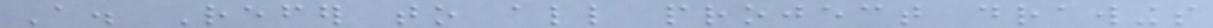A. Refer to all project drawings
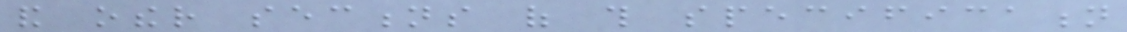and other sections of this specification
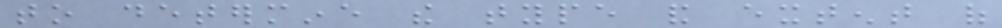to determine the type and extent of
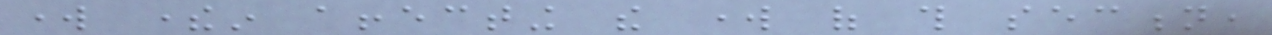work therein affecting the work of this section,
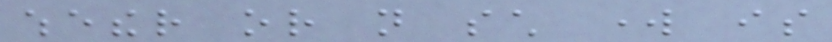whether or not such work is
